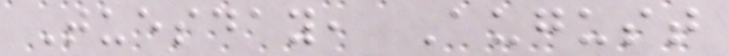Tuesday, August
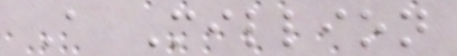A Million
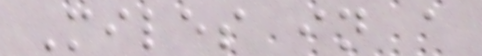Miles in a
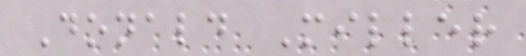Donald Miller
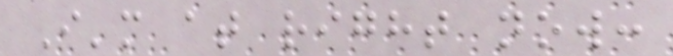I'm at right now:
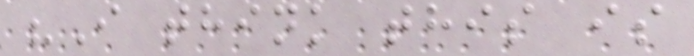"I think this is
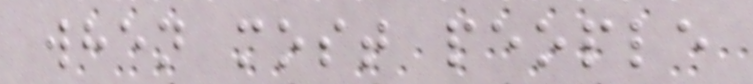when most people
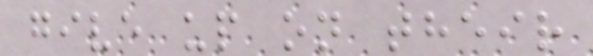give up on their
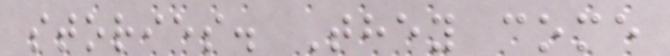stories. They come
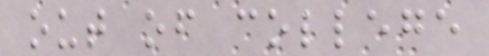out of college
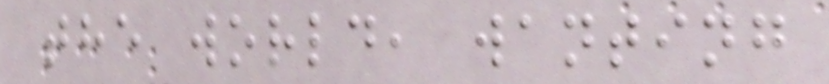the world, wanting
